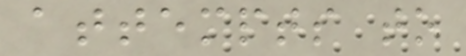attempts to
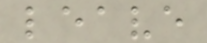leave
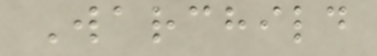Warchild
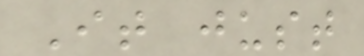It just
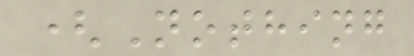(Nothing
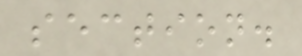section.
